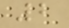2
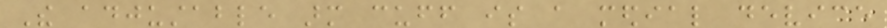The adjustable arm cuff is a medial device
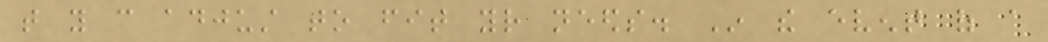that you can adjust to fit your needs. In the event of a
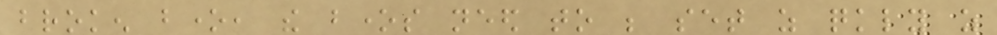broken bone, the bones need to be set as quickly as
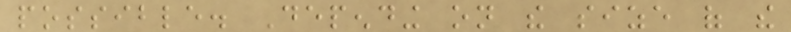possible. Depending on the size of the
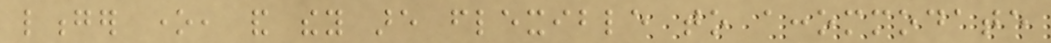longer one, and they are flexible to accommodate
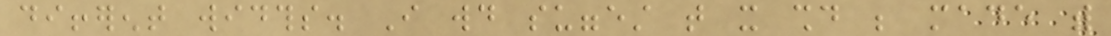different widths. I would suggest that it should be made with
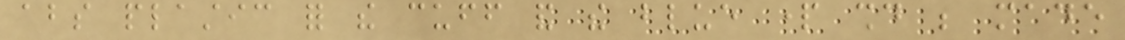abs plastic for the cuff and the blue part should be made
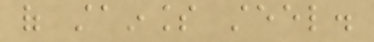of stainless steel.
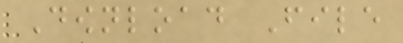Download File
